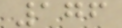176
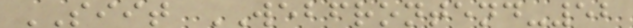SIIT WEBFRONTEND-52
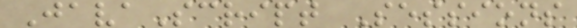JavaScript Sessions
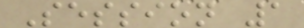Session 1
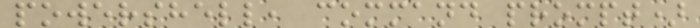powershell, command prompt)
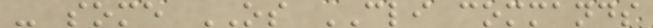- some OS CLI commands
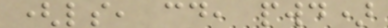(ls, cd, pwd)
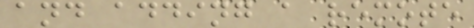and adding a remote
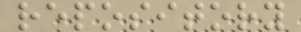repository
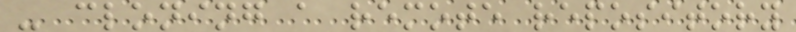- cloning a remote repository
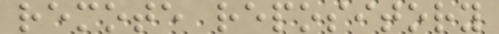remote repository
